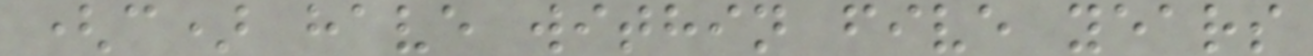(c) have within five years
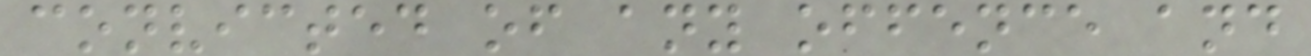convicted of any offence and
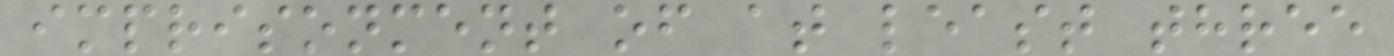imprisonment of at least three
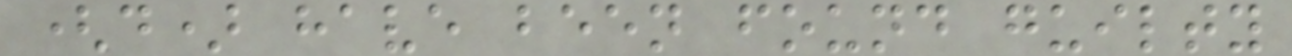(d) have been found guilty
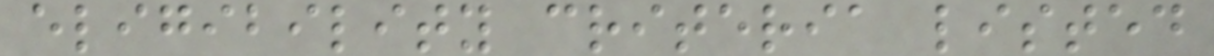eligibility criteria listed
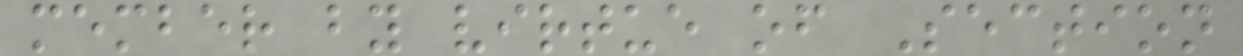member by virtue of Section
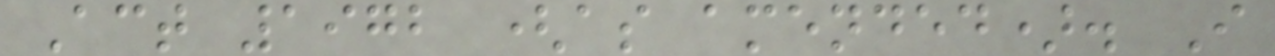Act 1972 (as amended). I
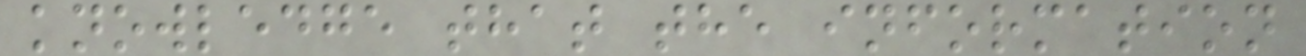knowledge that the information
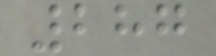287
